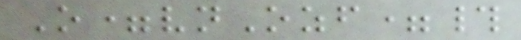O=vnOzf=#
